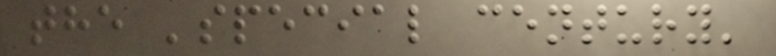the 'special century'
